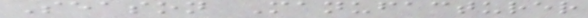Season Manufacturer
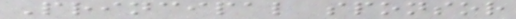Principal sponsor
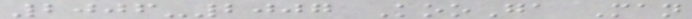2006-2007 KooGa Man
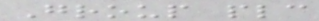Group plc
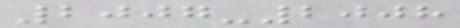2007-2008
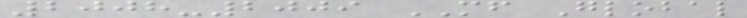2008-2009 MF Global
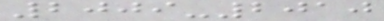2009-2010
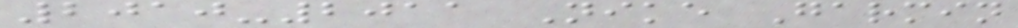2010-2011 Nike Garmin
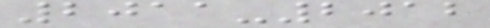2011-2012
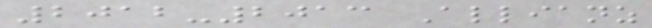2012-2013 Allianz
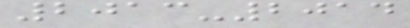2013-2014
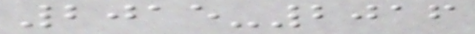2015-2016
